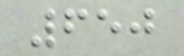650
